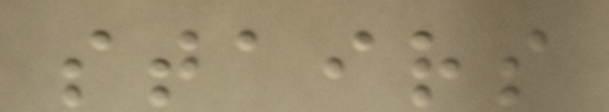stairs
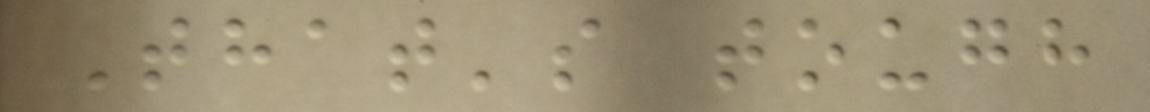That's tough
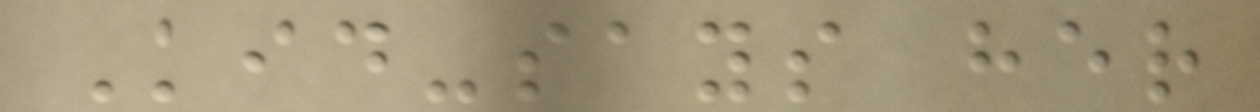Kid-says her
